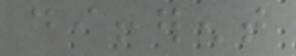different
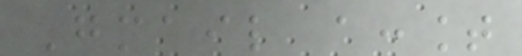Gmail account
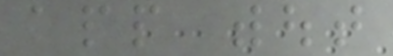app without
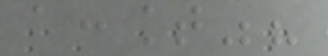account"?
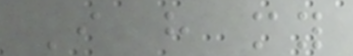I have my
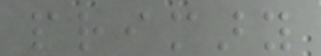primary
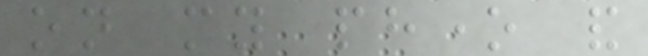on my phone and
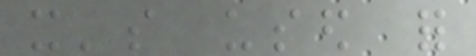it's used for
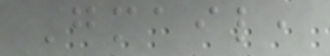Gmail,
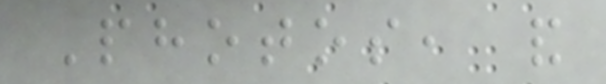Photos, and
